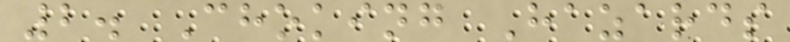2. Choking Hazards
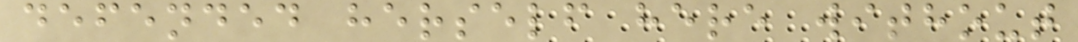defended herself here without
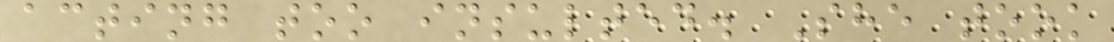acting too insulted. She took
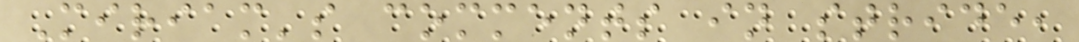Miriam's comments in stride,
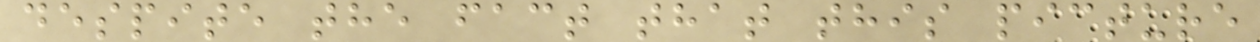despite the fact that this picture
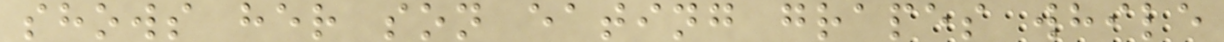shows her son eating grapes while
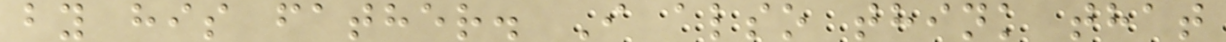by his father. I also think that
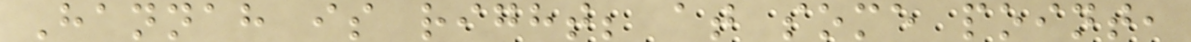Hannah is right; at some point,
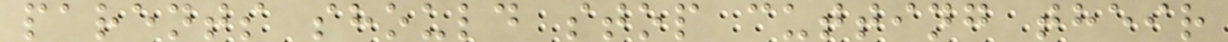parents should stop cutting their
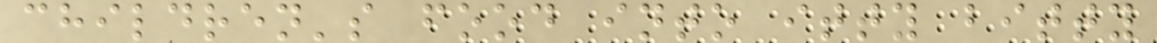children's food into itty bitty
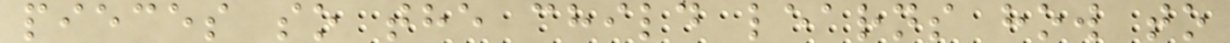pieces so the child learns how to
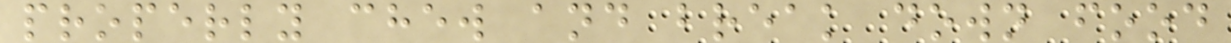properly chew and break down food
